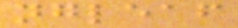ngleaf
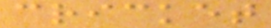cricket
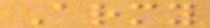Army
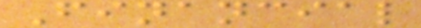Financial
